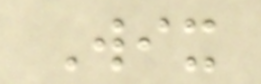Wix
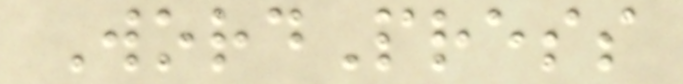WordPress
